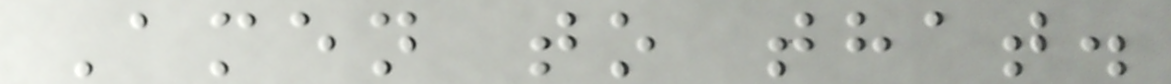Amen to that.
